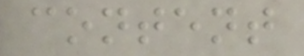content
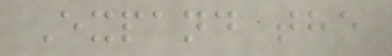Expand the
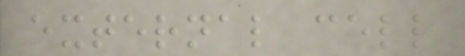external cell
